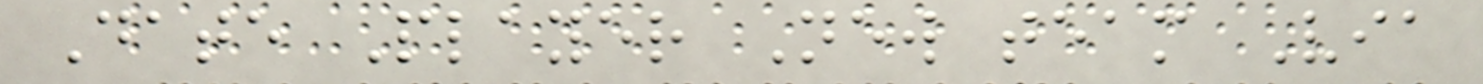Date Player New team Via
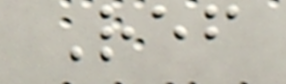Ref
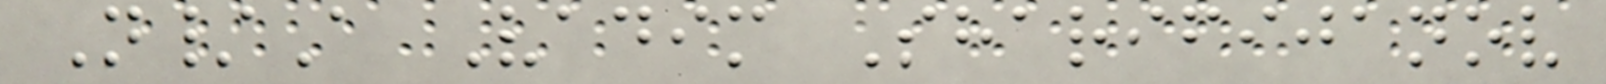N/A Vadim Sharifijanov
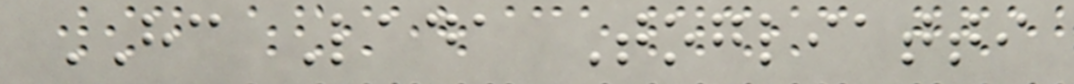HC Lada Togliatti
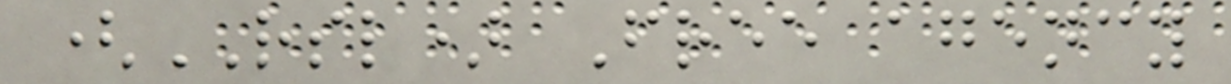(RSL) Free agency
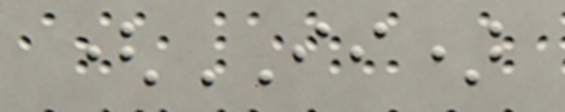(II)
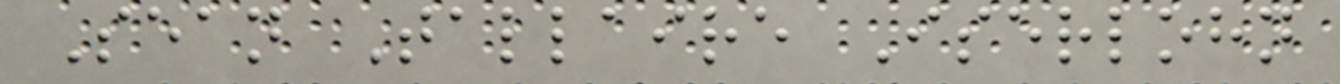Sean Tallaire Iserlohn
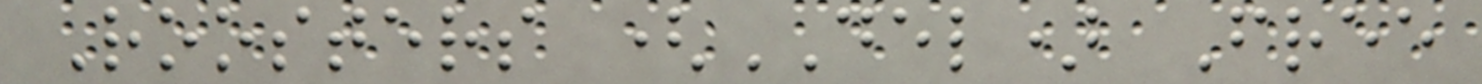Roosters (DEL) Free
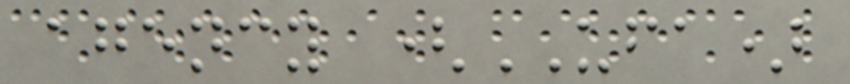agency (UFA)
